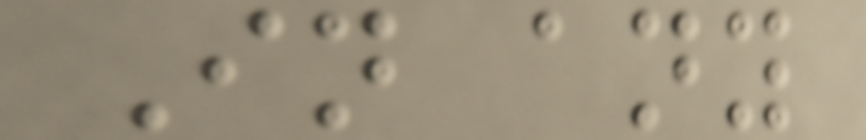In any
